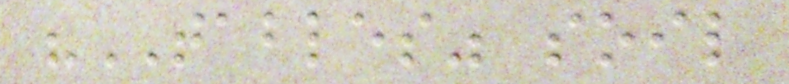"TABLES" soil
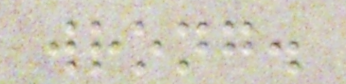wrong.
